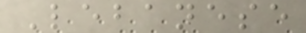Lebanese
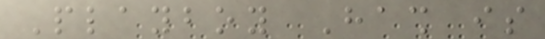Playboy Hash is
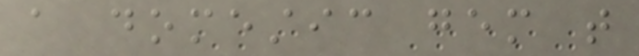a domestic gem that
